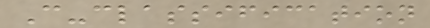C-classification
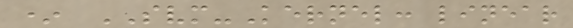* SVM-Kernel: linear
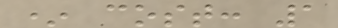* cost: 1
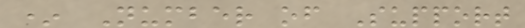* Number of Support
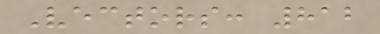Vectors: 812
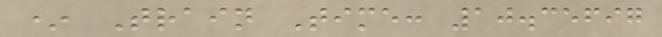* Train Time: 10.35697
